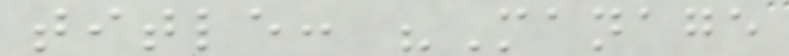title: "Manage
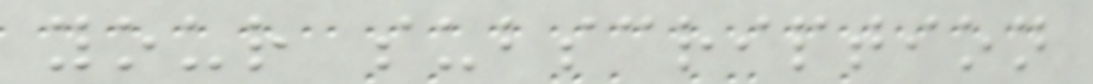your subscription
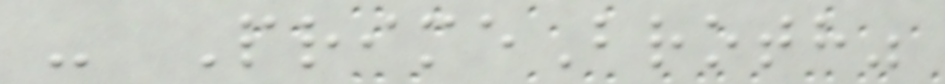- PrimeBroth"
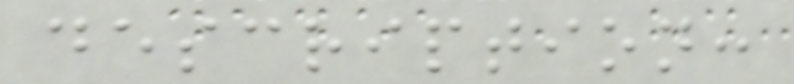description:
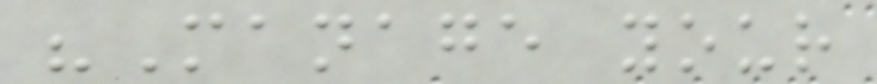"Manage your
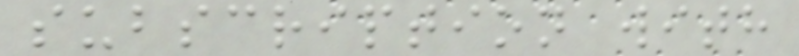subscription with
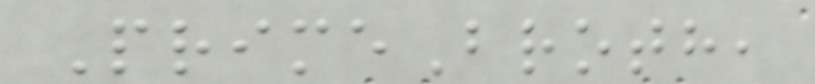PrimeBroth,
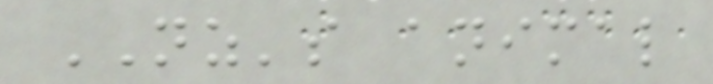NZ's animal
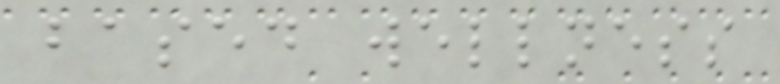based wellness
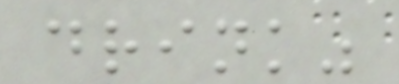drink"
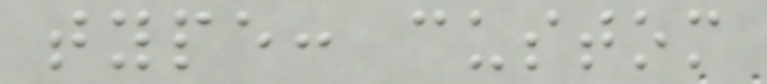type: custom
